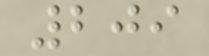209
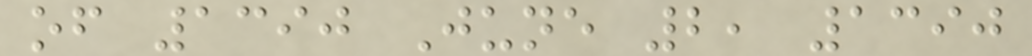of 1390 June 2, 1390
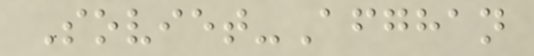Soviet-Afghan
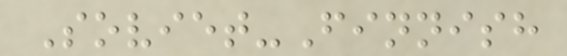Soviet-Finnish
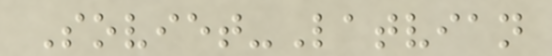Soviet-Latvian
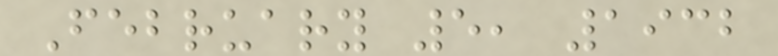February 5, 1932
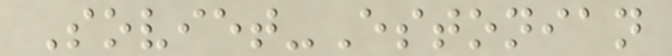Soviet-Estonian
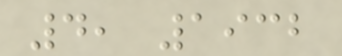4, 1932
